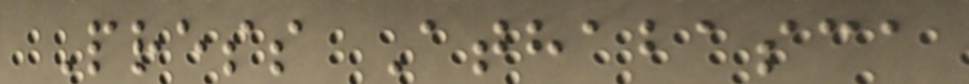Press Athabasca
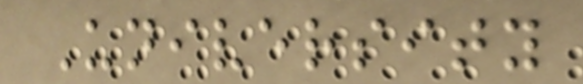University
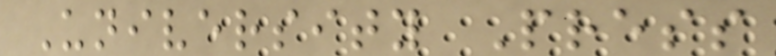University Press
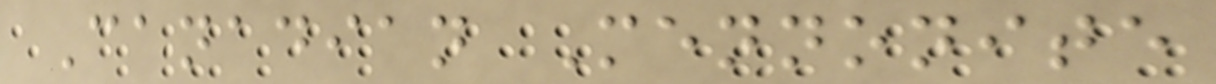Canadian Mennonite
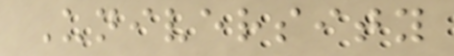University
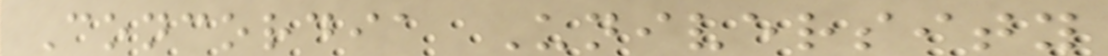Concordia University
